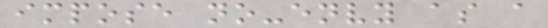impose no-envy as a
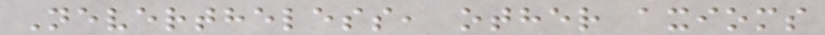Nevertheless, other axioms
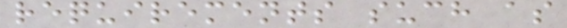requirements such as
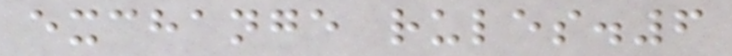exchange rules.6
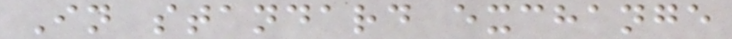In standard exchange
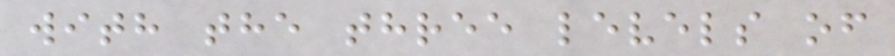with the three levels of
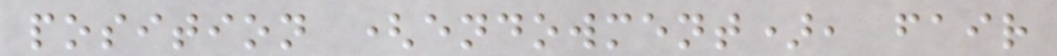position (endowment), fair
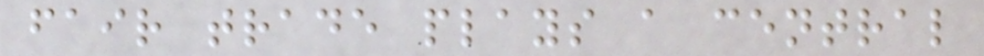fair trade plays a central
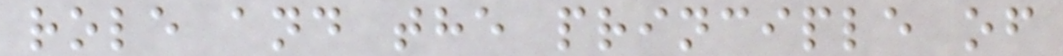role and the principle of
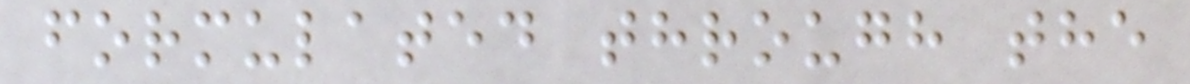formulated through the
